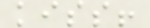kiss!
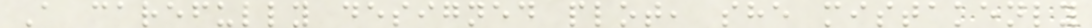A carefully designed plot, she mistakenly
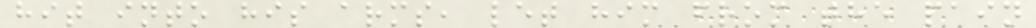hit into his arms, let him from the pain
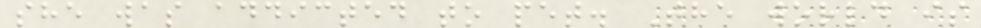she was addicted to pet. The world is
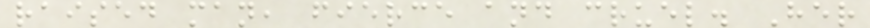raised man, fierce and cruel. Her
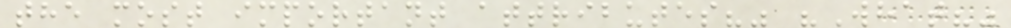the most important attributes?" "What?"
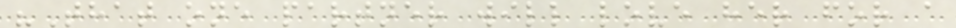"That one partner will love her for a
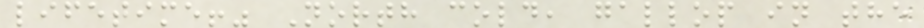lifetime!" North cold, gallop in the
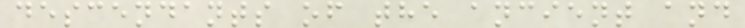descendants of the ancient and
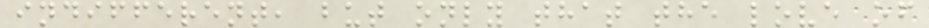indifferent, but only that the love of
